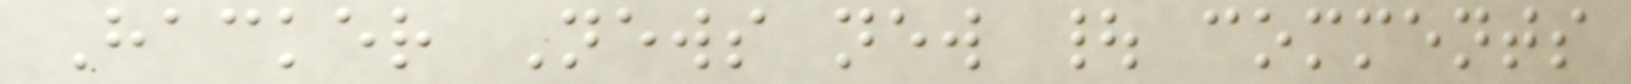Hacker News new | comments
